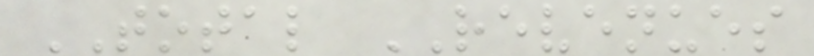TOTAL REVENUES
